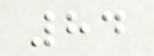84
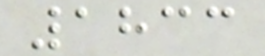1833
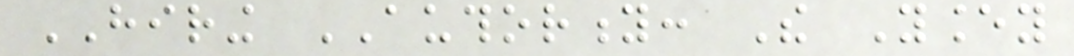HIRING AUTHORITY: The Yancey
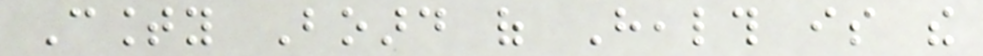County Board of Health is the
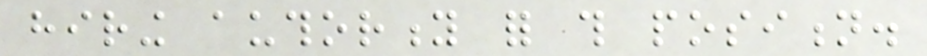hiring authority for this position.
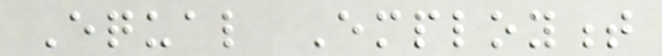Equal Employment
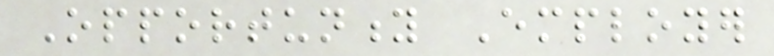Opportunity Employer
